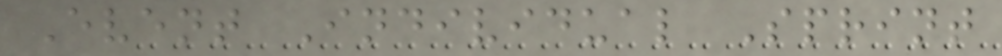Event Individual Sprint
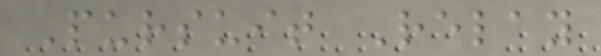Pursuit Relay
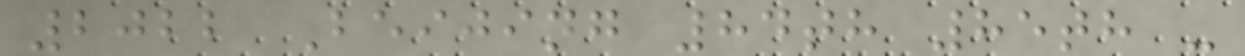2022 Beijing 84th 85th -
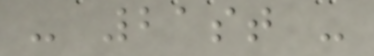- 21st -
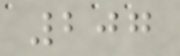207
